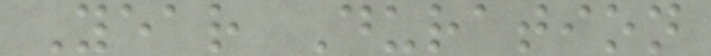Year Duration
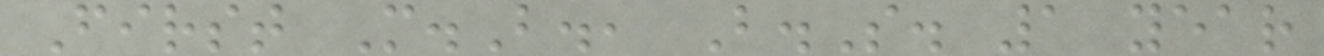First M.B., B.S. 1 year
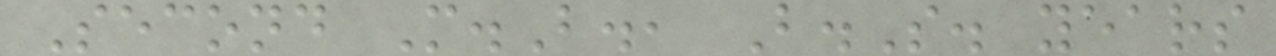Second M.B., B.S. years
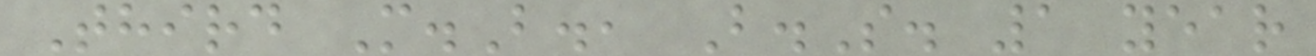Third M.B., B.S. 1 year
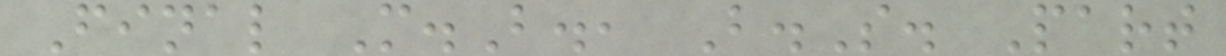Final M.B., B.S. Part
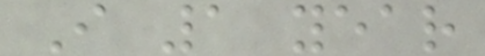I 1 year
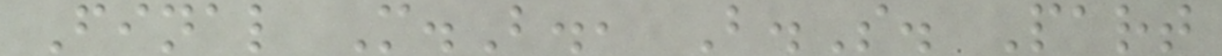Final M.B., B.S. Part
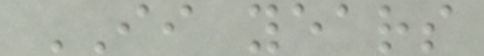II years
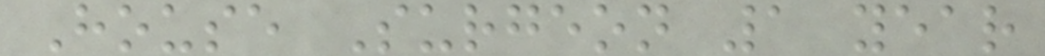House Surgeon 1 year
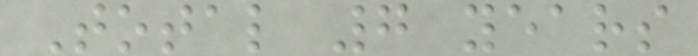Total 7 years
